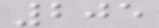205
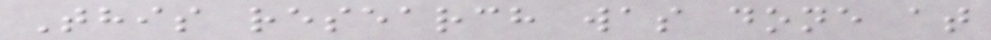This research was done at
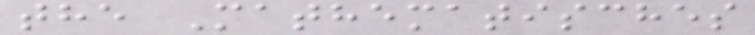the Mathematisches
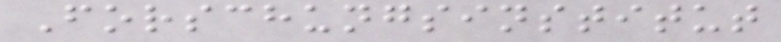Forschungsinstitut
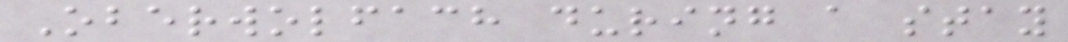Oberwolfach during a stay
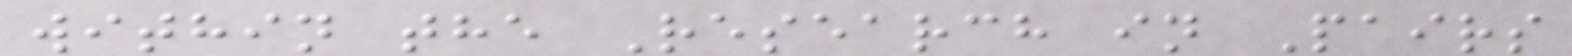within the Research in Pairs
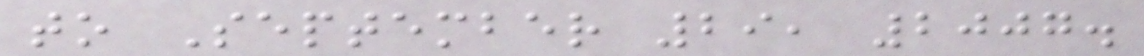to September 29, 2007.
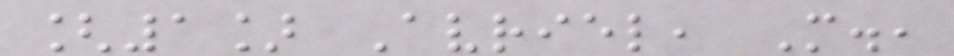[1] Avriel, M.,
